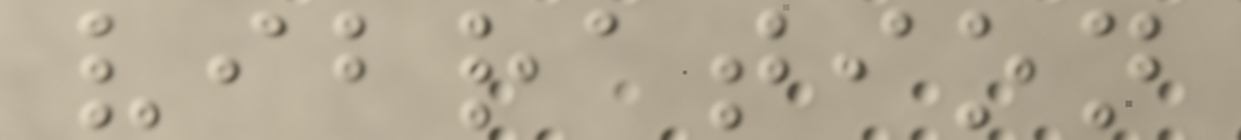vibration
